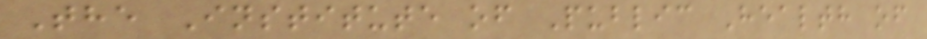The Institute of Public Health of
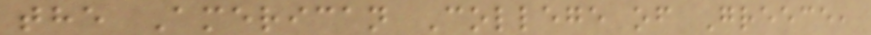the American College of Greece,
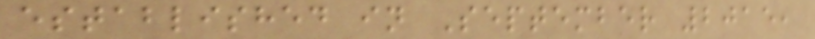established in September 2015,
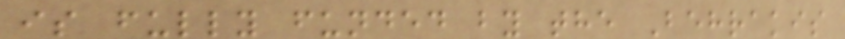is fully funded by the Behrakis
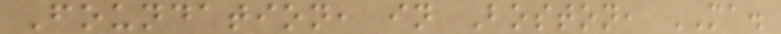Foundation, in Boston, MA.
